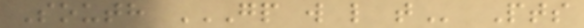South GP W L T Pts
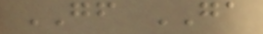GF GA
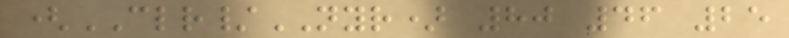(CLR/NYR) 80 46 25
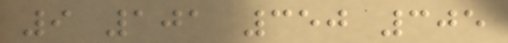9 101 350 305
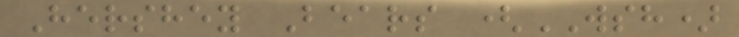Hershey Bears (WSH)
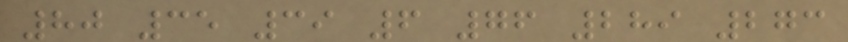80 35 39 6 76 289 273
